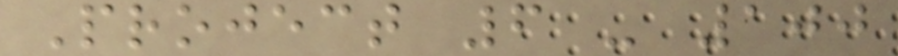Project 6 - 100
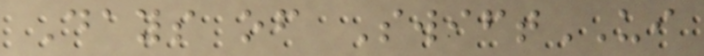Days of SwiftUI
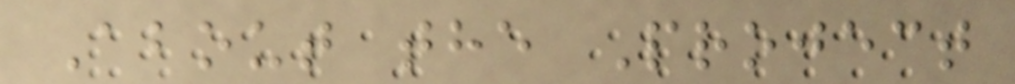About the Project
